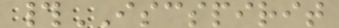#ISCSPIRIT
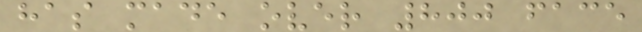has made over 800 face
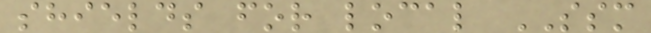shields for local SSM
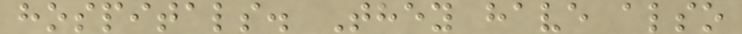hospitals. They have also
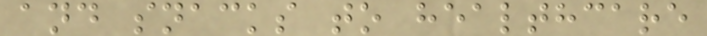and snacks to healthcare
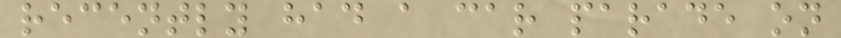recently had a car parade on
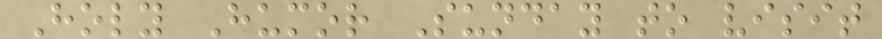Holy Humor Sunday to visit
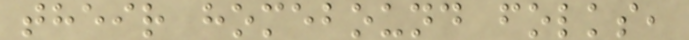their homebound folks,
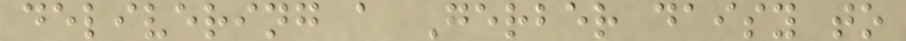delivering a Gerber daisy to
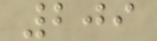209
